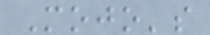Mojo's
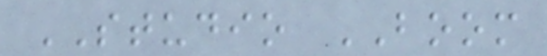STUDIO BOOM
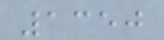1350
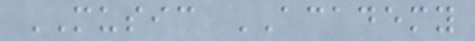MUSIC ACADEMY
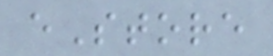eStore
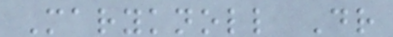Maryknoll Dr
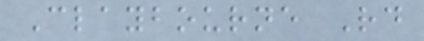Claybourne Rd
